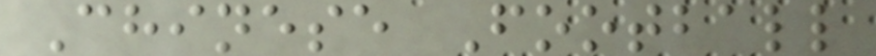Chinese Football
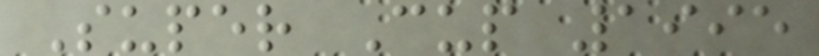Super Cup 1995
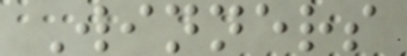Winners
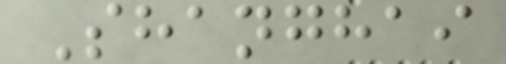Shanghai
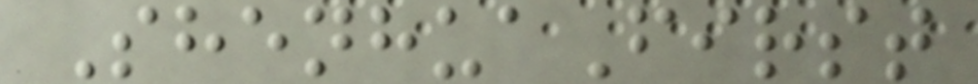ShenhuaFirst
